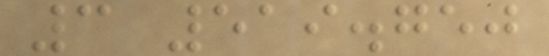3 519.750
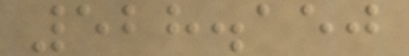528.150
